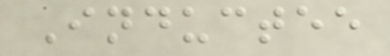Inductee
